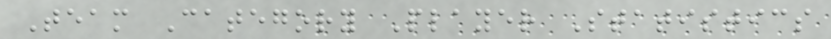Team Category Player Statistics
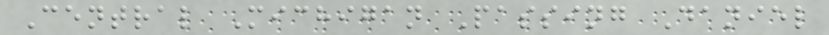Central Michigan Passing Daniel
